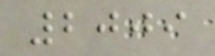2009
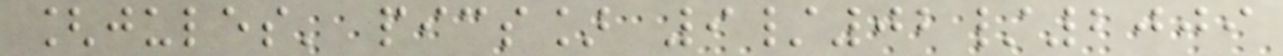[jules' pics] 9/02/2009
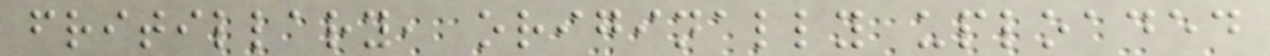fritillary, originally uploaded
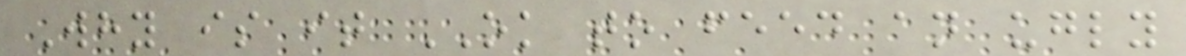Why is it OK to feed an ugly
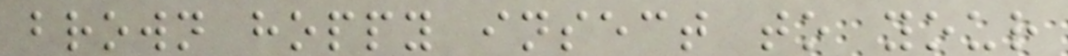brown hoppy insect to your
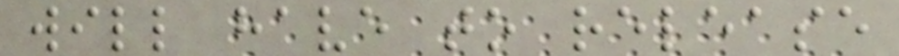will have to release
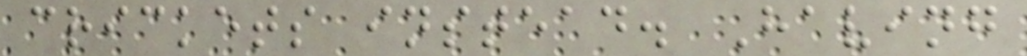crickets instead. Having
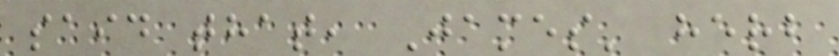said that, James' herb
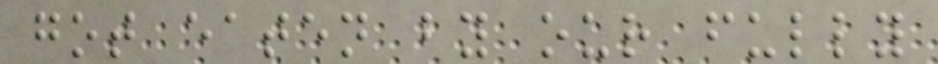got eaten by our fully
